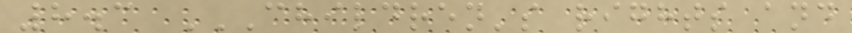8.3 CHILDREN'S RIGHTS AND
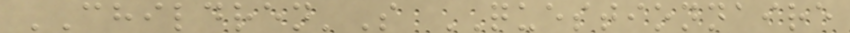CHILDREN'S QUESTIONNAIRE
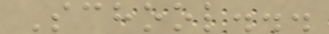School...
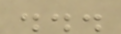...
